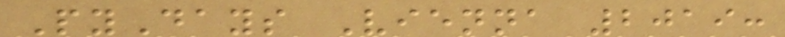PyDays Vienna 2019:
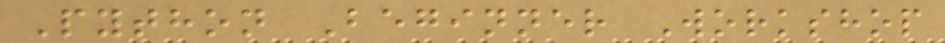Python Beginner Workshop
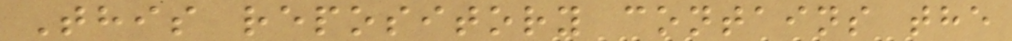This repository contains the
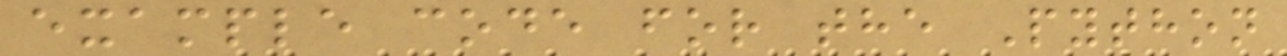example code for the Python
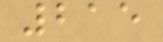215
